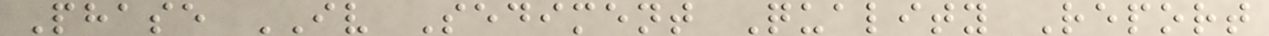Phase IV Sediment Quality Report
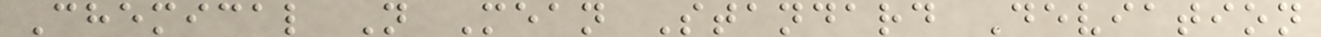Chemical N Mean Standard Deviation
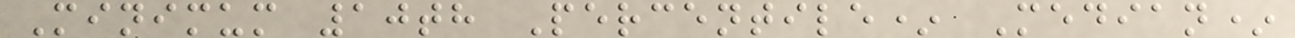Minimum 10th Percentile* Median*
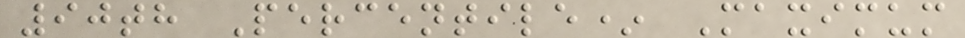90th Percentile* Maximum
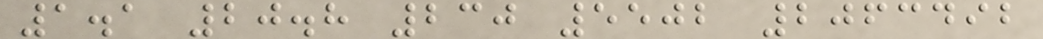1.1 20.8 230 5502 2063492
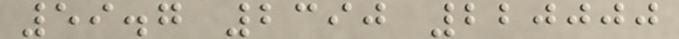59.7 2390 220000
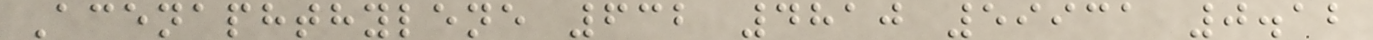Acenaphthylene 632 4810 59931 0.12
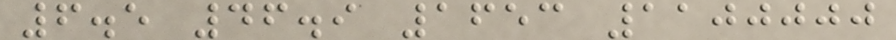6.5 46.9 1653 1100000
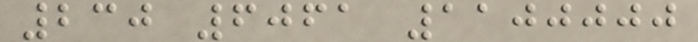230 6061 1100000
